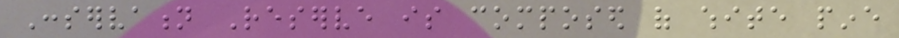Conservation Reserve is composed of white pine
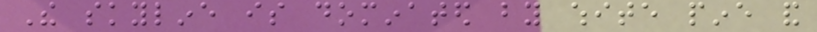The skyline is dominated by white pine and
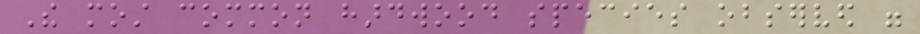The most common hardwood species observed were
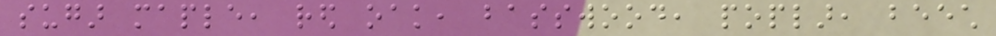sugar maple, red oak, basswood, poplar, beech
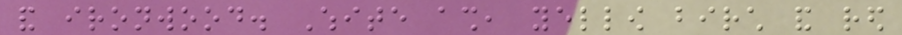and ironwood. White ash, yellow birch and red
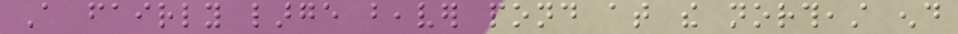A fairly large beaver pond at the northeast end
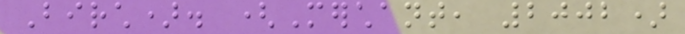Birch). (Merchant, 2002)
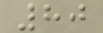80
